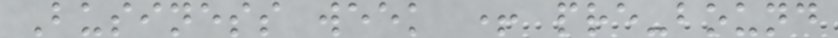Business week + pre-bound
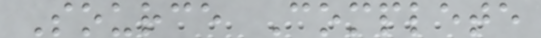Source Complete
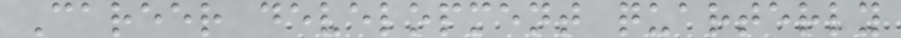Career development quarterly
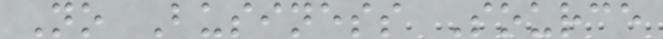No Business Source
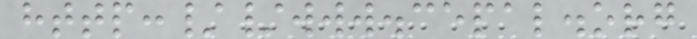http://www.cepal.org
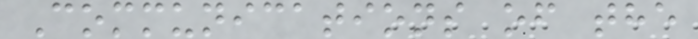Communications of the
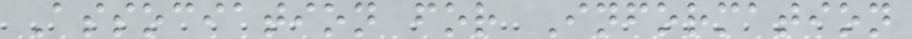Association for Information
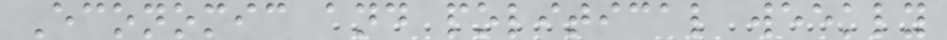Economic and political weekly
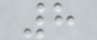8
